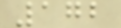172
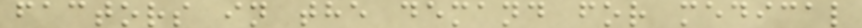factors in the demand for medical
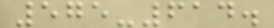575-614.
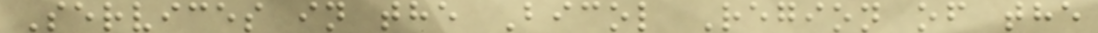Services in the Bicol Region of the
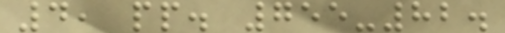4, pp. 755-82.
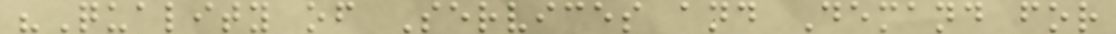"Quality of Services and Demand for
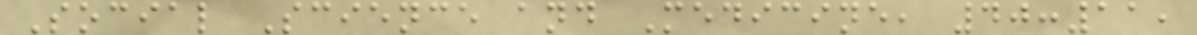Social Science and Medicine, 40:11,
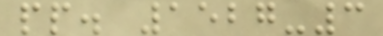pp. 1527-3
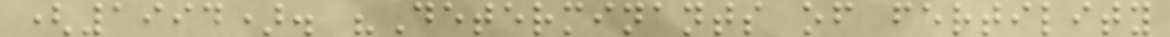(1994). "Determinants of fertility
